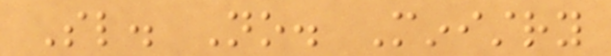Sl. No. Ministry
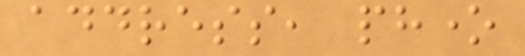address, phone
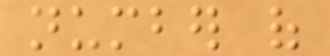number of
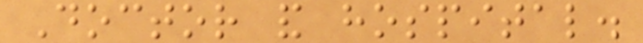Doctor and hospital.
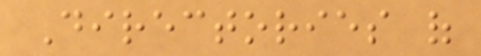Directories of
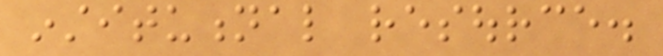institutional resource.
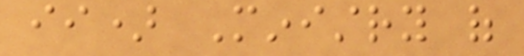ii) Ministry of
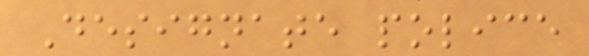Designate police
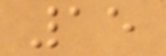15
